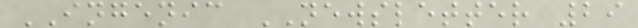INGENIC NEWSLETTER 29
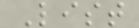List
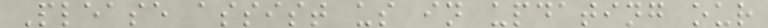Please assist us in updating our
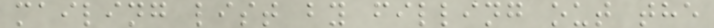mailing list by filling out the
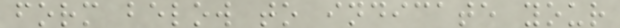form below to indicate your
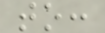to:
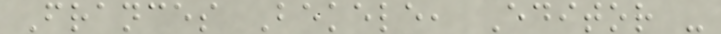Frances Bekele, Editor -
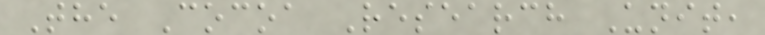The Cocoa Research Unit,
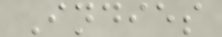Indies
